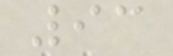93
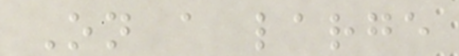On a large
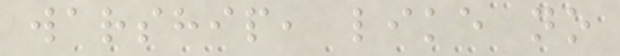warship, like no
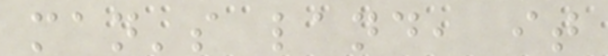man's land, it
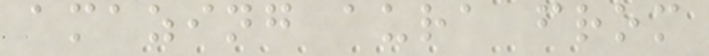amazing aura from
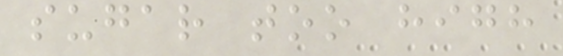sugar too high
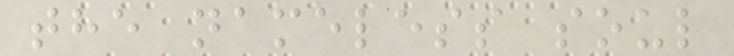the nameless soul
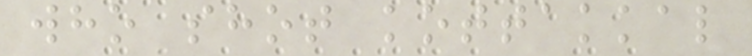who shot kottakkal
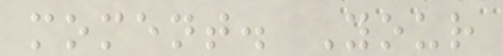moment. Your
